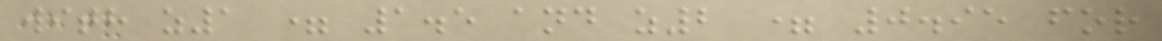with z1 = 1.5 and z2 = 0.95 for
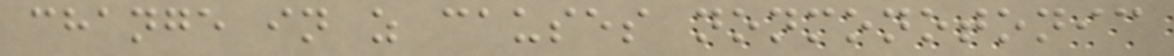change in z causes nonmonotonic
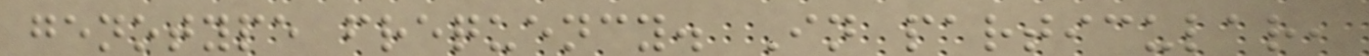genotype frequency. In particular,
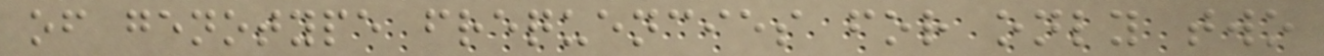of genotype frequencies for only two
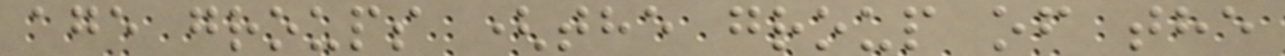age groups (the group of the
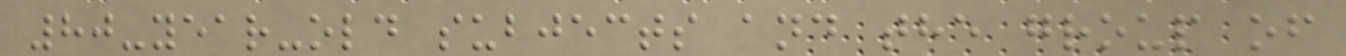80-year-old subjects and the group of
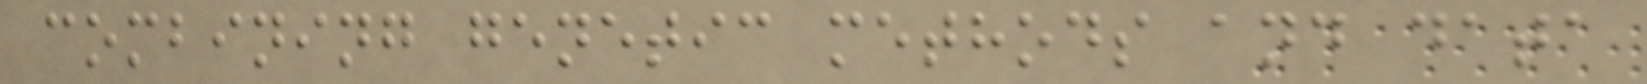combining genetic methods and data
